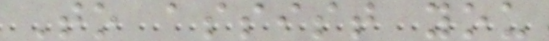To assist you
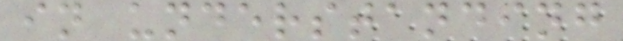in understanding
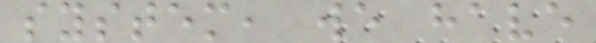system, we have
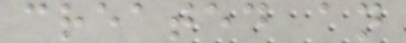created an
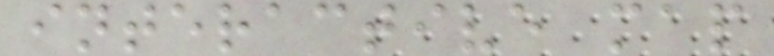interactive map
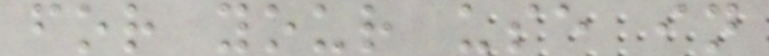for your use in
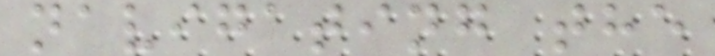navigating the
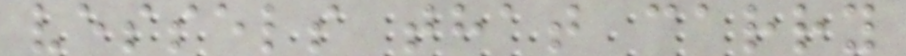vessels that carry
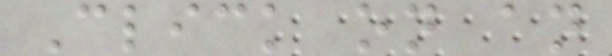Click on an
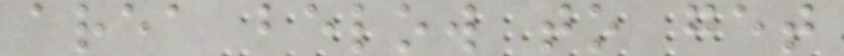area below to get
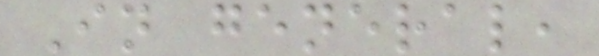In general,
